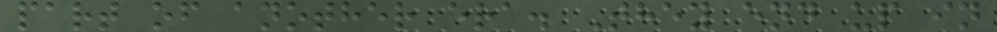part of another era. They end up in
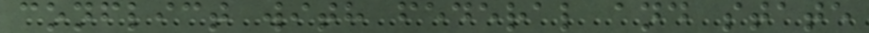conflict with federal and state
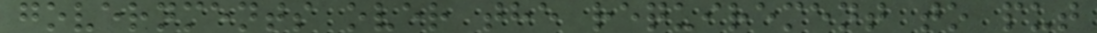governments over the requirement to put
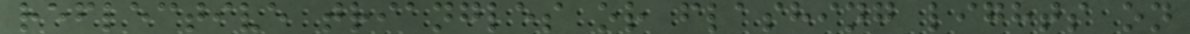reflective triangles or flashing lights on
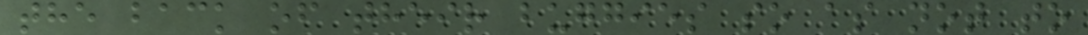the back of their buggies so as not to
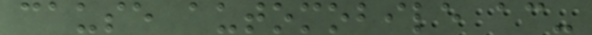cause automobile ac-
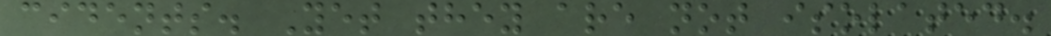cidents. Yet they are not isolated.
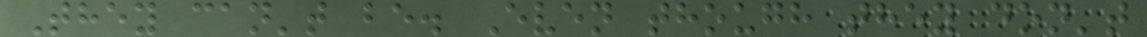They can't be. Even though they don't
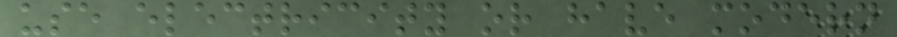use electricity or have modern
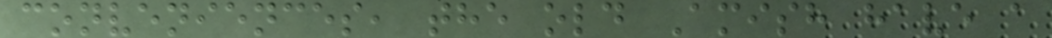conveniences, the old Amish have a
